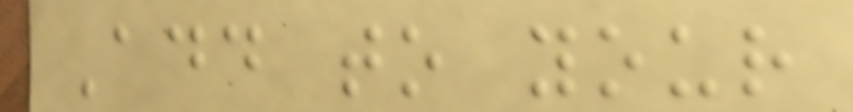Add to your
